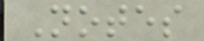Notes
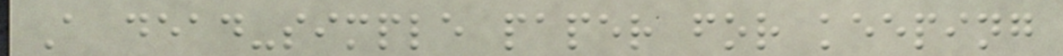A dead-simple paper for keeping
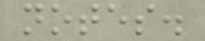notes.
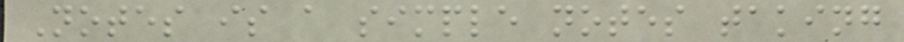Notes is a simple notes taking
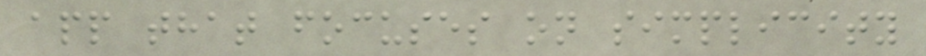app that focuses on simplicity
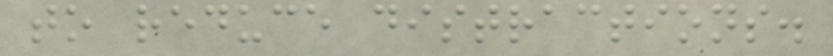to reduce distractions.
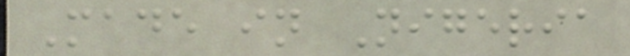Made in Nigeria
